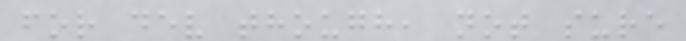for dev though, not sure
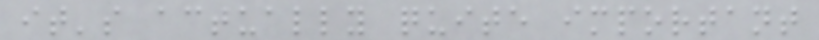it's actually quite important
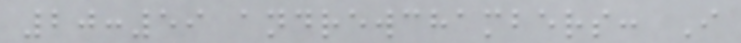20:59 andrewchambers: I
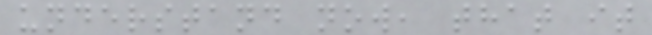understand now, that it
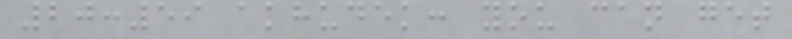20:59 akhudek: you can get
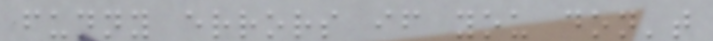funny errors if you don't
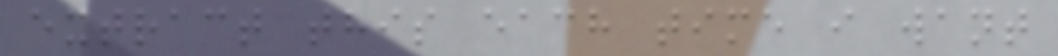extract this each time i want
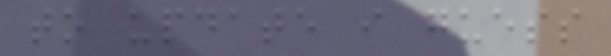to update i guess
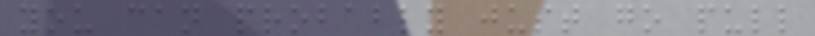you can probably just go pull
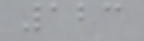123
